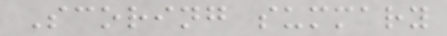Scoring summary
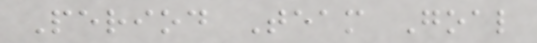Period Team Goal
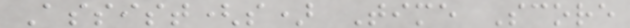Assist(s) Time Score
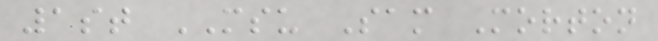1st MSU Sam Morton
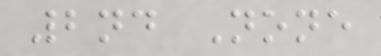2nd None
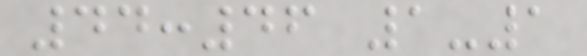44:46 1-1
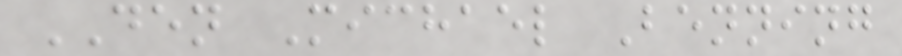DEN Michael Benning
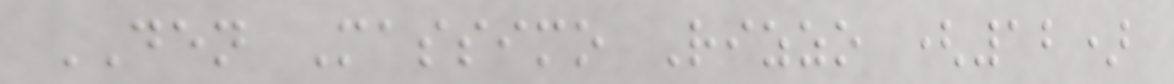DEN Massimo Rizzo (12)
